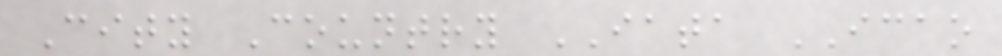City Country IATA ICAO
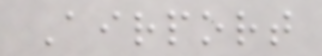Airport
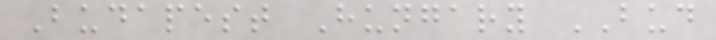Budapest Hungary BUD
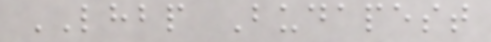LHBP Budapest
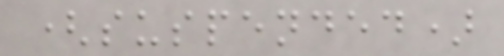(suspended)
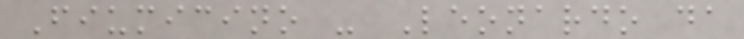Fiumicino - Leonardo da
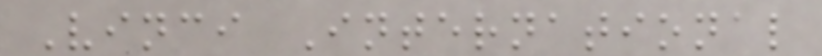Vinci International
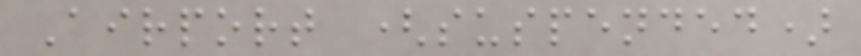Airport (suspended)
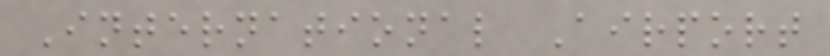International Airport
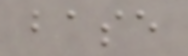base
